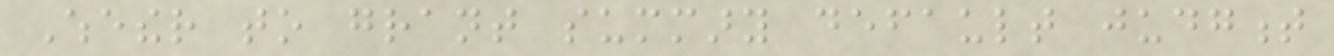Whether to grant summary default judgment
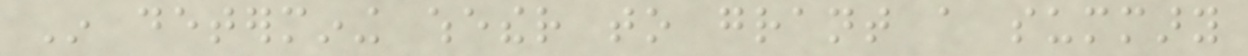In determining whether to grant a summary
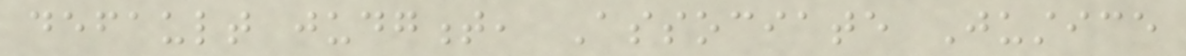default judgment, Associate Justice
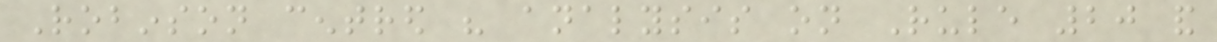Robinson centred his analysis on Rule 20 and
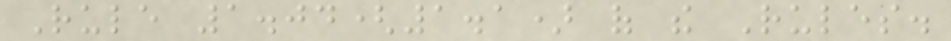Rule 1.04(1.1) of the Rules.
